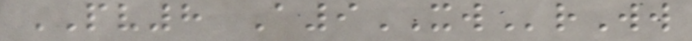PV8 A9XWrWw
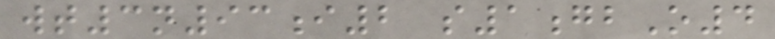wt3n93i2 s1gbO4
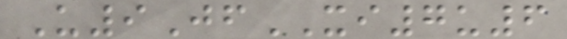U9JfXI7u6
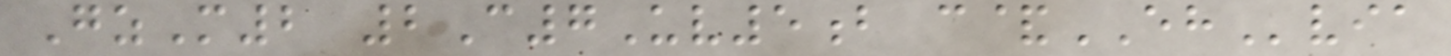GzM2 2C7Uv5b c&EHvia
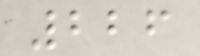226
